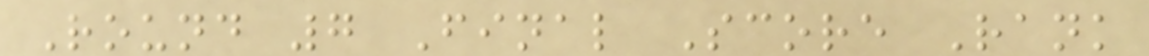Round 7 Final Score Rank
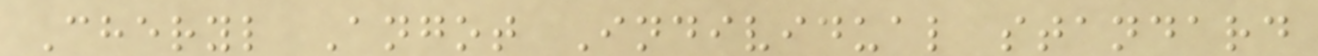Cheryl Angot Individual standard
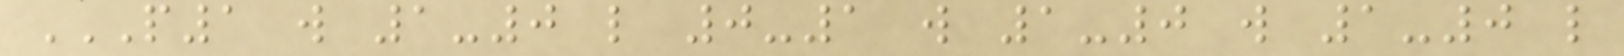P1 W 1-0 L 0-1 W 1-0 W 1-0 L
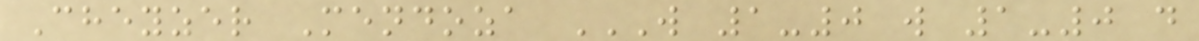Cheyzer Mendoza W 1-0 W 1-0 D
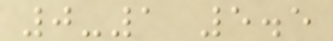0-1 5.5
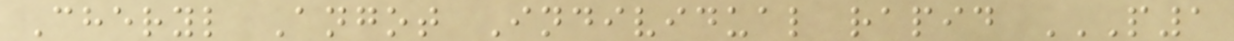Cheryl Angot Individual rapid P1
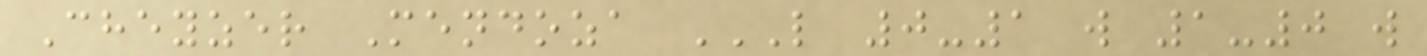Cheyzer Mendoza L 0-1 W 1-0 W
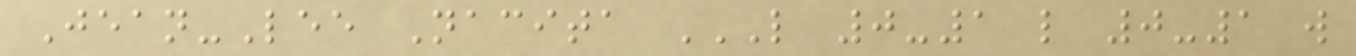Jean-Lee Nacita L 0-1 L 0-1 W
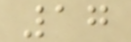17
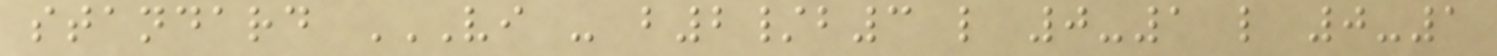standard VI - B2/B3 L 0-1 L 0-1
